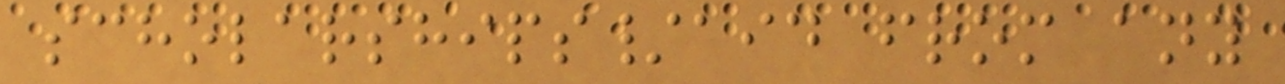scholarships/aid from any
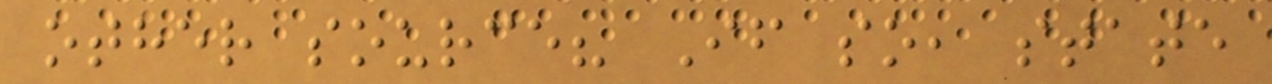other source? If so, state
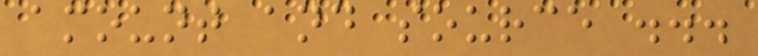amount and source ...
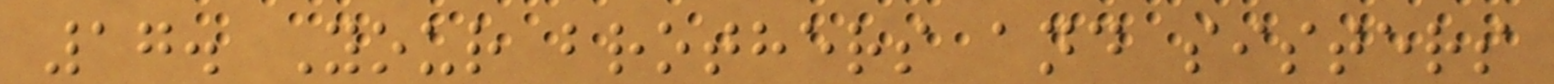17. Your brothers and sisters
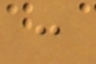:
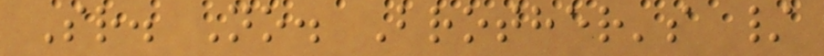Sr. No. Brother's /
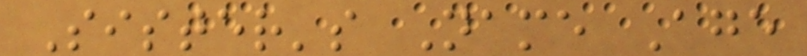Sister's Name Age
